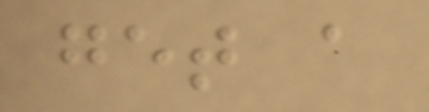get a
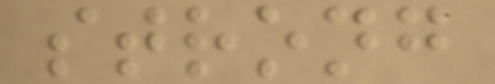strong
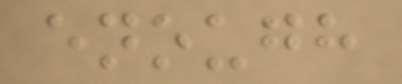enough
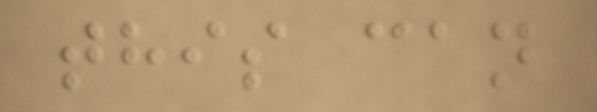this can
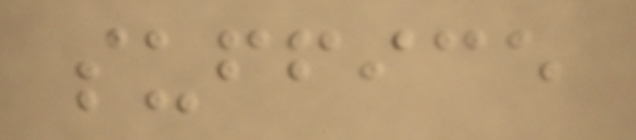suffice
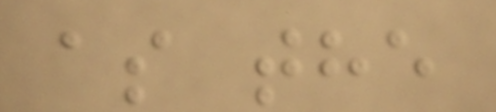as the
